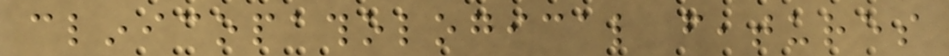clinicopathological features
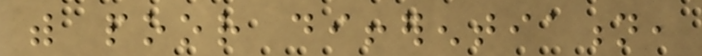with poor differentiation,
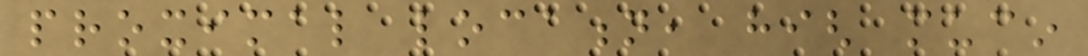proximal location, high mucin
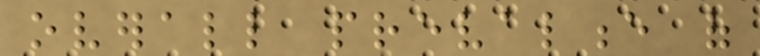overall prevalence of
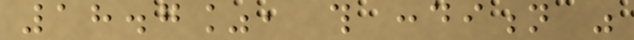18.7%, this condition was
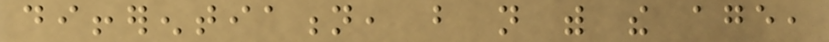differentiation, but not with the age,
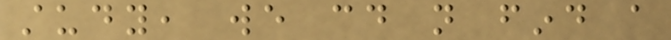study, we could not find a
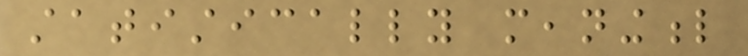statistically meaningful
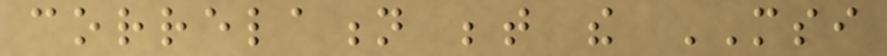correlation between the MSI
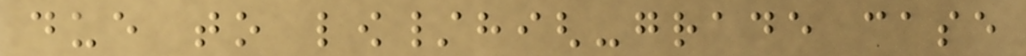due to low/high-grade case
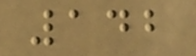142
